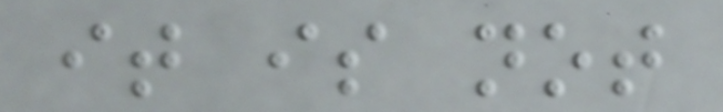it is not
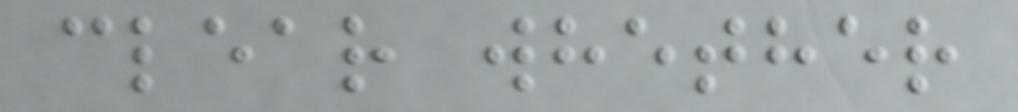clear whether
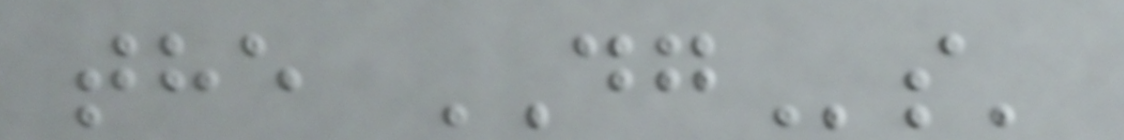the DGs'
